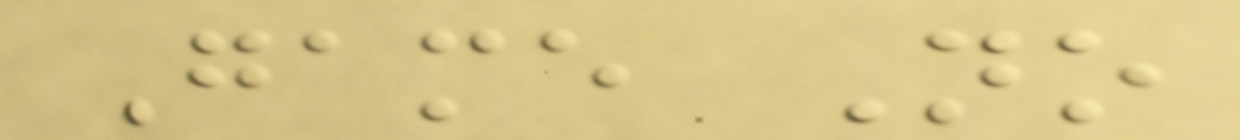Game No
